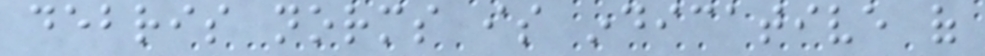debris norms is indicative of
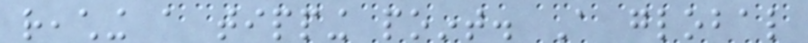reaching a tipping point. A global
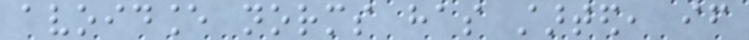avoidance norms has started, if
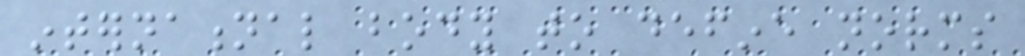international body to define norms
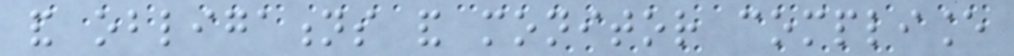and obligations and monitor compliance
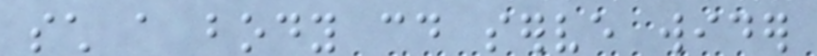such a body could serve wider
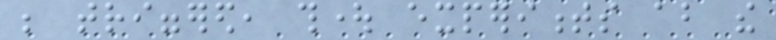be triggered, thought experiments about the
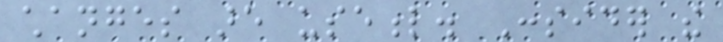changes are useful. Consider the
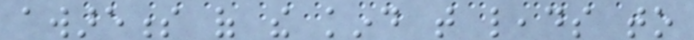awareness of the kind that leads to
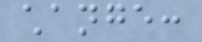change:
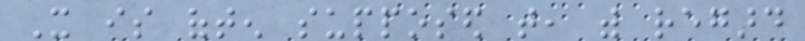It is often supposed that, with regard
